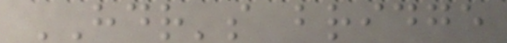HDR's bridge
